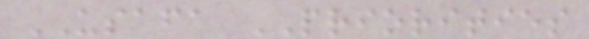USAFA PRIORITIES
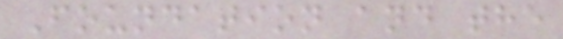Foundation and the
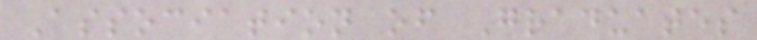Association of Graduates
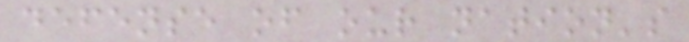defense of our nation's
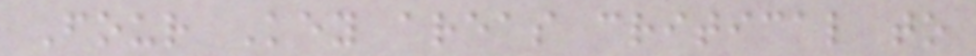Four Key areas critical to
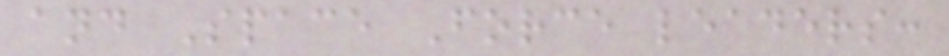and Space Force leaders:
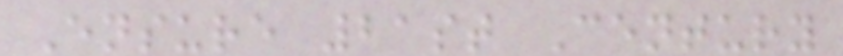Ensure 21st Century
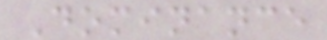Dominance
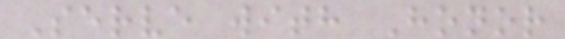Serve with Honor
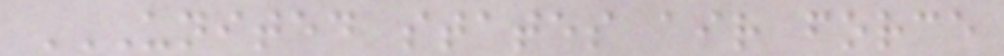UNITED STATES AIR FORCE
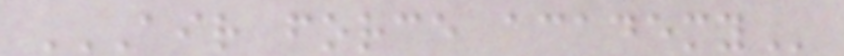AIR FORCE ACADEMY
